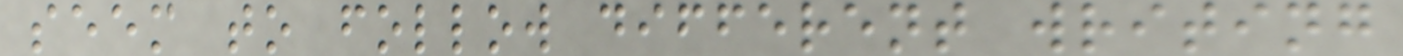seem to follow different writing
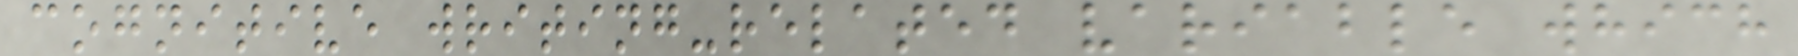cognitive writing-related variable which
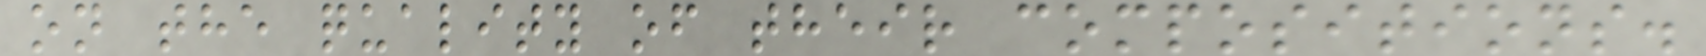on the quality of their compositions.
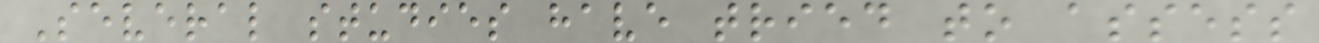Several studies have tried to assess
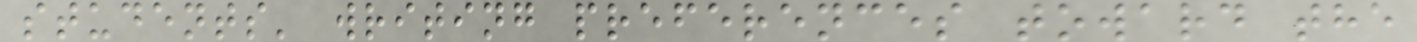students' writing preferences toward the
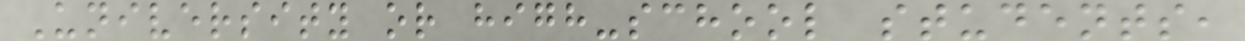University or high-school students,
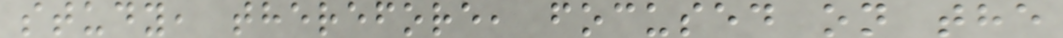study, therefore, focused on the
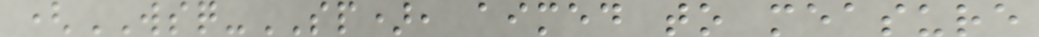(WSQ-SP), aimed to measure
